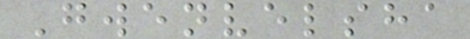Gwenvelsha
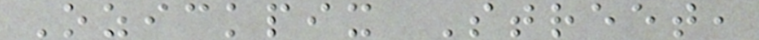Ozickpix Street,
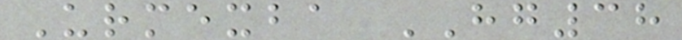Urmexba HG38
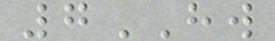7HW
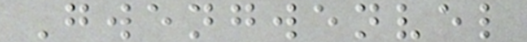Gwengwenvel
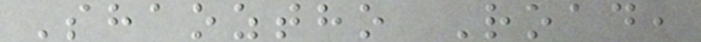Shaoztho Road,
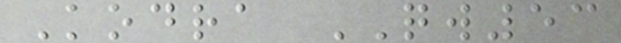Kodra QW53
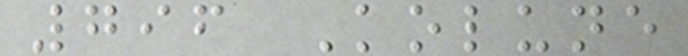796 Kolune
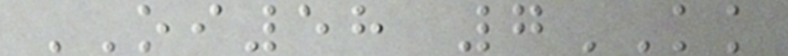OI58 7KK
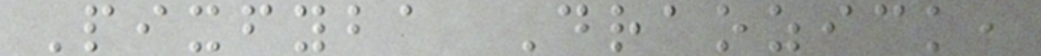Pixfyba Draozick,
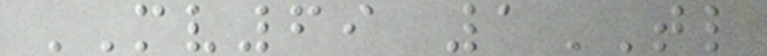MV69 1TL
